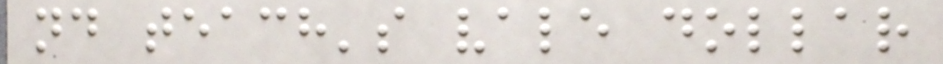nd teach's vale dollar
